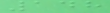148
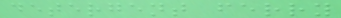detergent ferry
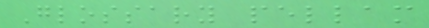Glossary pellam
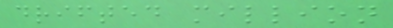drifted million
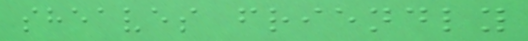sheaves friendly
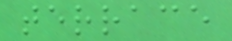terrace
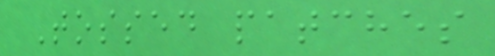Tossed patches
